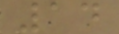14
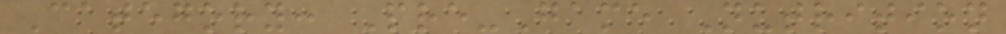Category: Pre-Game Nutrition
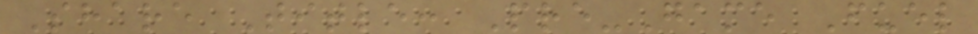Share Title: Pre-Game Fuel
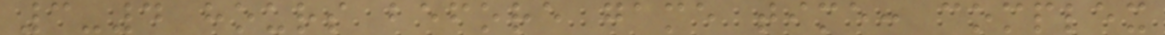3-4 hours before game time: complex
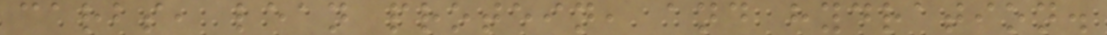carbs, lean protein, and hydration.
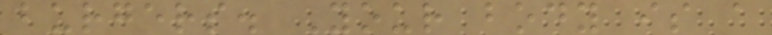burgers. Your body is a
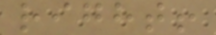right!
